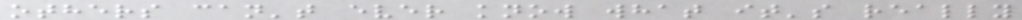others can't ever know what it's really
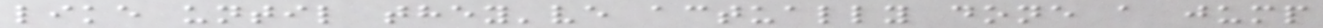like until they've actually done a jump
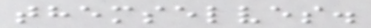themselves.
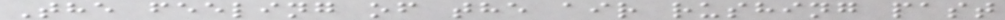The feeling of the air rushing past
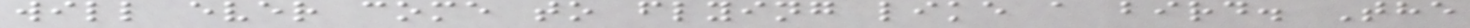will ever come to flying like a bird. The
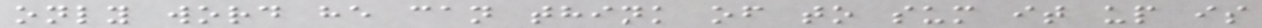only word he can think of to sum it up is
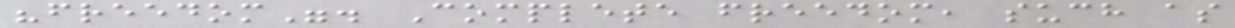"freedom". Complete freedom, such as
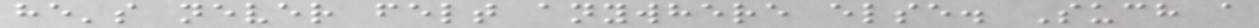he's never felt anywhere else. Such a
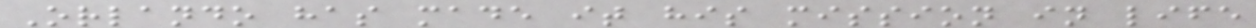Orlando has made it his mission in life
